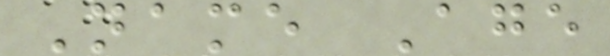Name Age
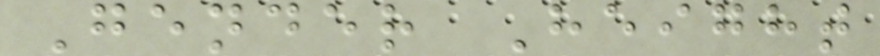Gender Height
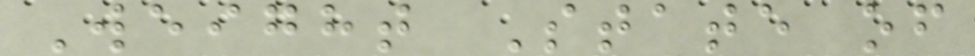Weight State of
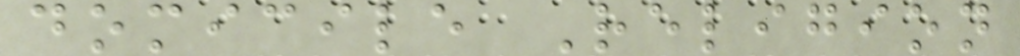domicile Religion
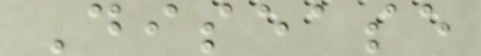Disease
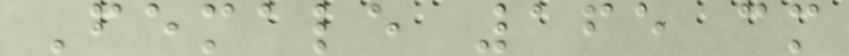Female 165 cm
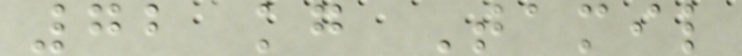72 kg Tamil
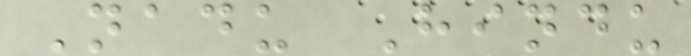Nadu Hindu
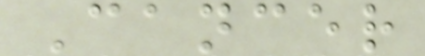Cancer
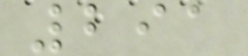291
